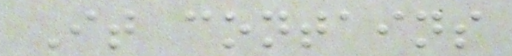It contains
